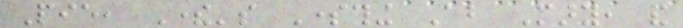Pie, There's Something About Mary, and
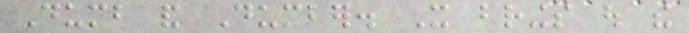Dumb and Dumber. It brings out the
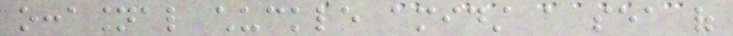occasional chuckle amidst a sea of
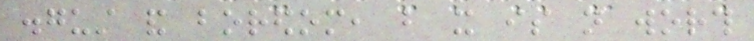disgust and boredom, but it is not worth
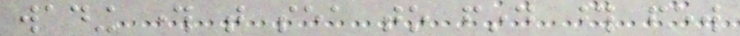wading through that sea to find those few
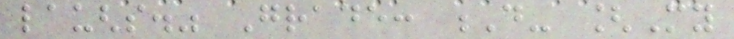laughs." Grade: D- [My
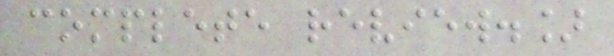complete review.]
